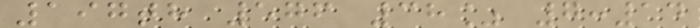197th 576 38% 7:14
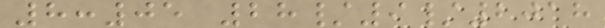8:05 28/9/2018
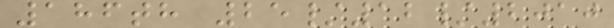186th 25/12/2010
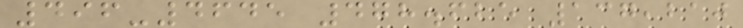496-4645 478.625 137,210
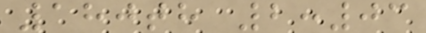180th 2:03
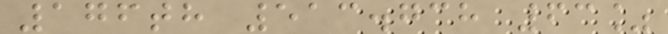176th 513.738 63%
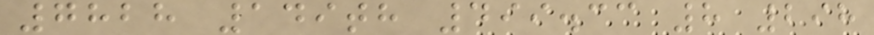7828 149th 499.33 8 298
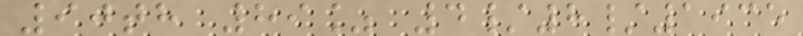90th 89% 4/8/1935
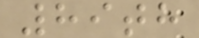89th
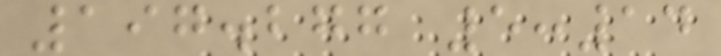197.277 5:14
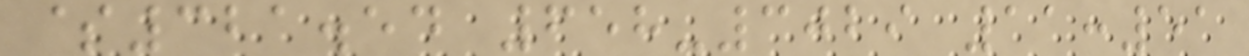$321.54 658-3029 11:51
